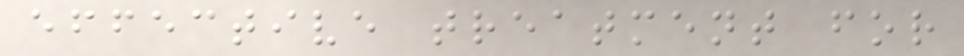effective treatment for
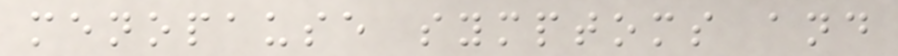menopause symptoms and
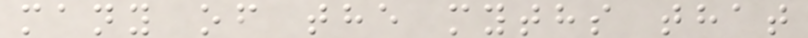many of the myths that
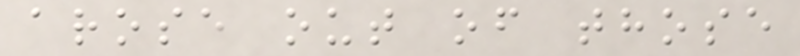arose out of those
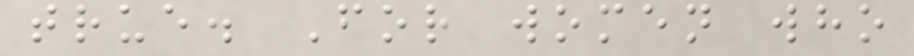true. For women who
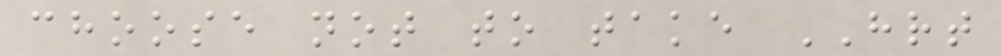choose not to take HRT
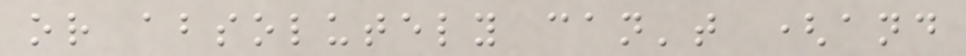or absolutely can't (and
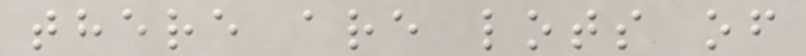there are lots of
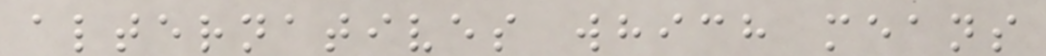alternatives which means
